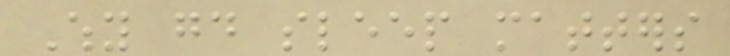Why good sleep matters
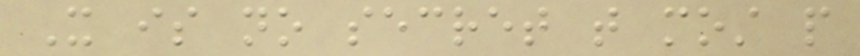It is no secret that most people
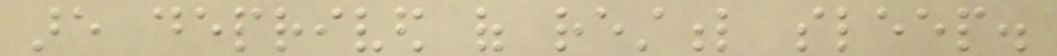are deprived of restful sleep.
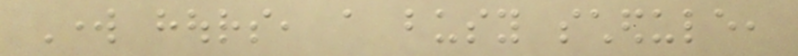Work hours, a busy schedule,
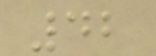42
